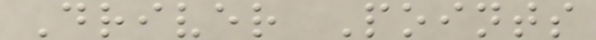Driver Points
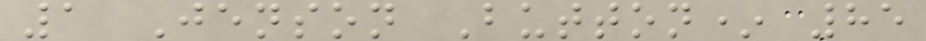1 Jenson Button* 85
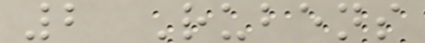2 Rubens
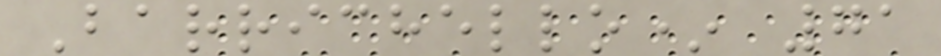Barrichello* 71
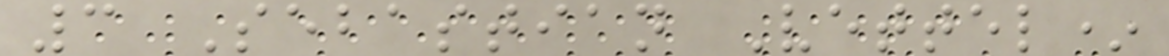3 Sebastian Vettel*
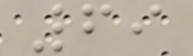69
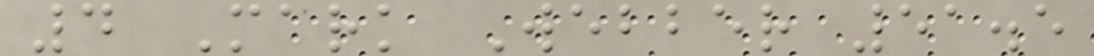4 Mark Webber 51.5
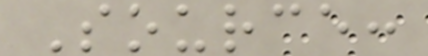Source:
